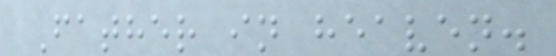Father in heaven.
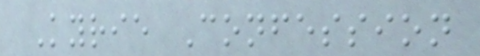Kyrie Confession
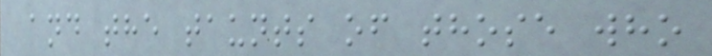and the taunts of those who
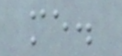me.
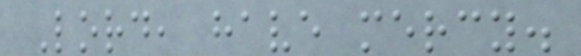Lord, have mercy.
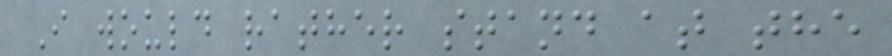I would rather stand at the
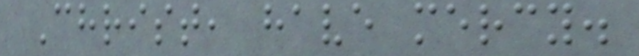Christ, have mercy.
